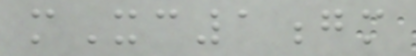mXc1gm
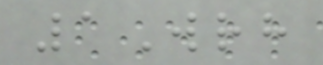1Wrh
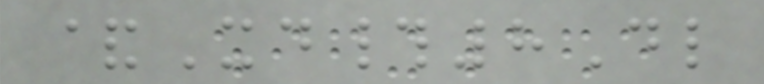&Xd#8Dl
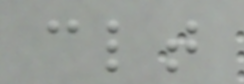clt
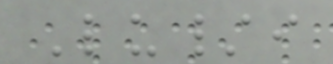Lu/i
